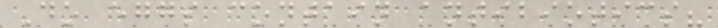Do eggs contain antibiotics?
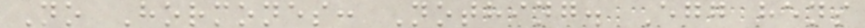No Hormones: Nothing. Egg hens
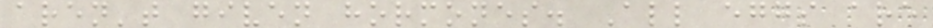aren't given hormones. All eggs are
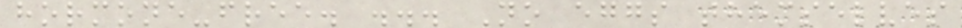hormone-free. ... No eggs themselves
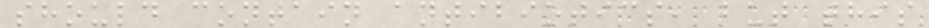should contain antibiotics, but this
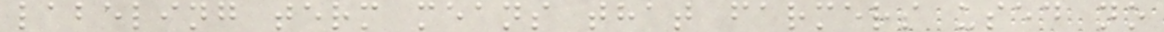labeling term means that farmers used no
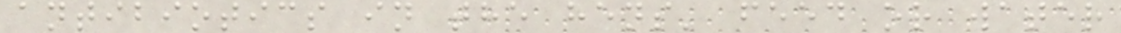antibiotics in the hens' feed or water
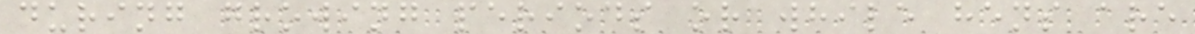during growing periods or while hens are
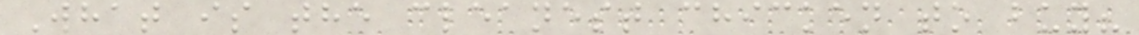What is the cleanest chicken to buy?
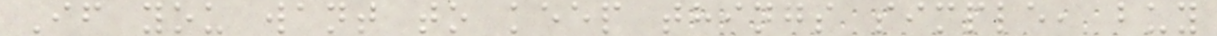If you want to keep things simple, buy
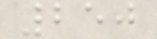250
